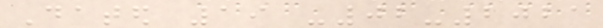Dated 19 -02-2021
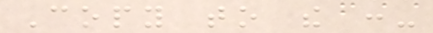Copy to the :-
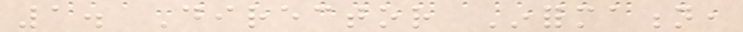1. Director Information,
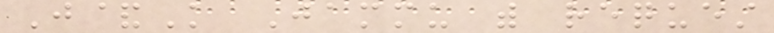J&K Jammu with request
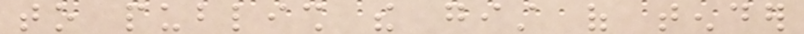to publish the gist of tender
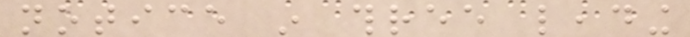notice in three leading
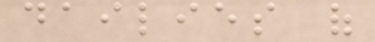dailies of
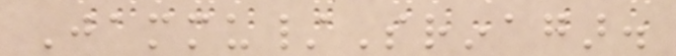Jammu/Srinagar.
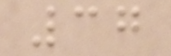37
